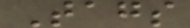Tags
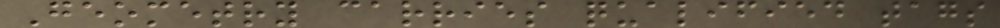Geometry carries qualified tags
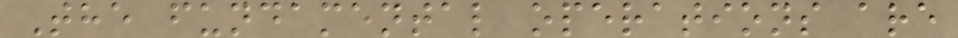The fundamental operations are
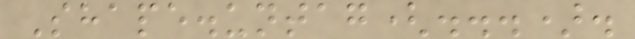Shape.untag(...).
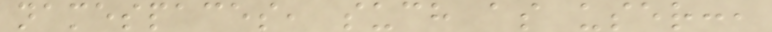namespaces, such as user:,
